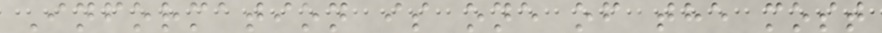Information is one of the most
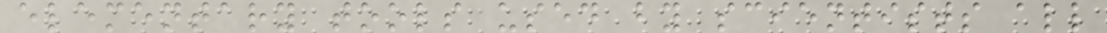elementary tools used by scientists all
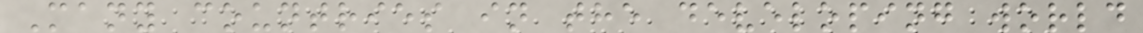Many countries in the developing world
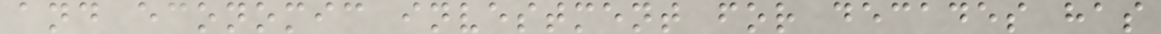and economic investment for decades has
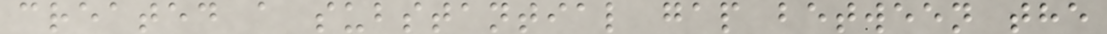created a substantial gap between the
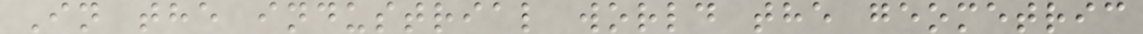In the industrial world the geometric
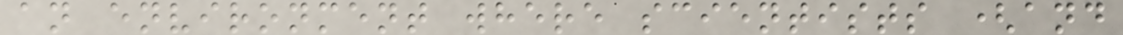an environment where scientists (and
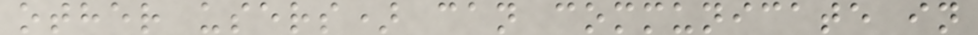other users) can communicate in
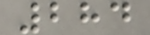284
